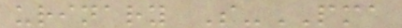urinary S-PMA
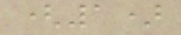(1)
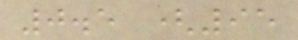0.5 (95
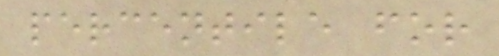percentile for
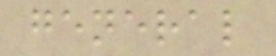general
